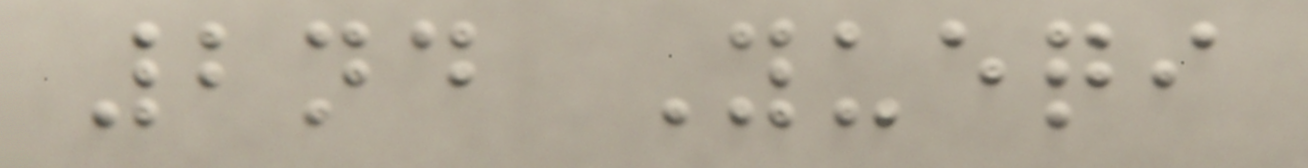2nd Yueqi
